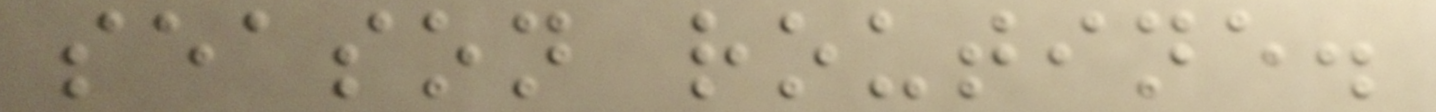season routine.
